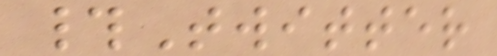#Twitter
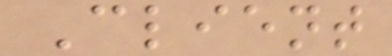Client
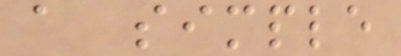a simple
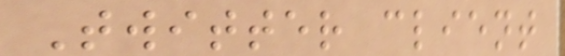Twitter client
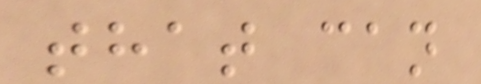that can
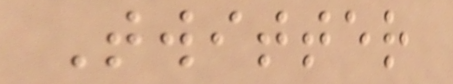Twitter
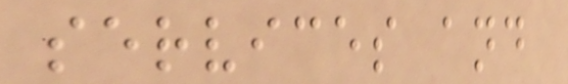services and
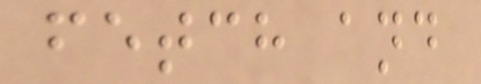fetch and
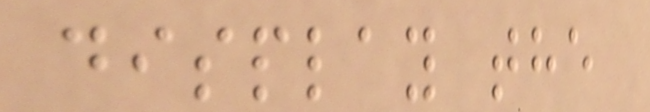display the
